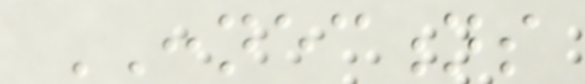CONNECTIONS
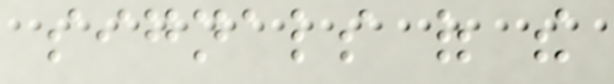signals of the
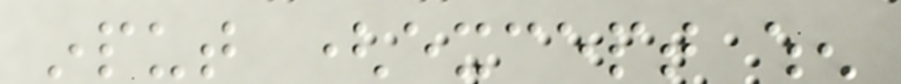input (except when
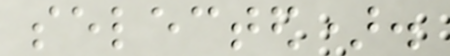selected).
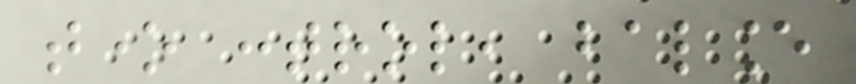tone control, balance
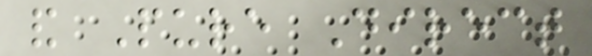and Pure Direct
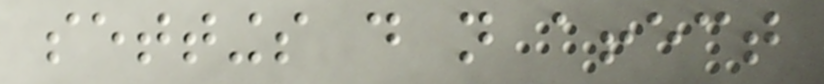settings do not affect
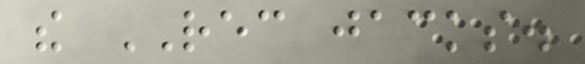the REC jacks.
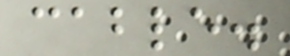cable.
